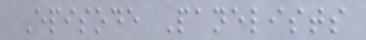Episode Panelists
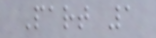Part 1
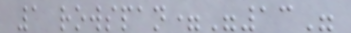1 rowspan="13"
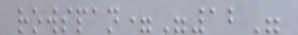rowspan="12"
